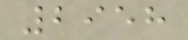2958
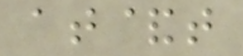at&t
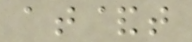at&t
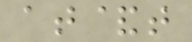at&t
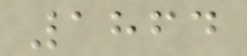1864
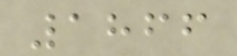1866
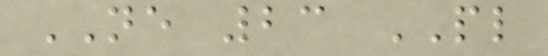NE 23 PL
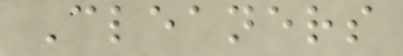Cleaners
